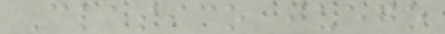Clasico juego
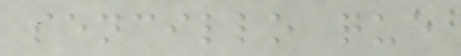sencillo que
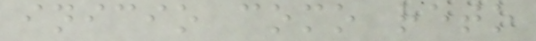inicio como reto
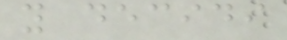y decidi
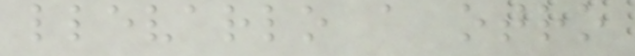llevarlo a otro
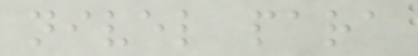nivel para
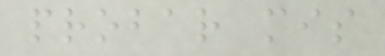probar mis
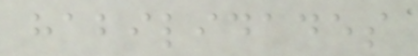habilidades
